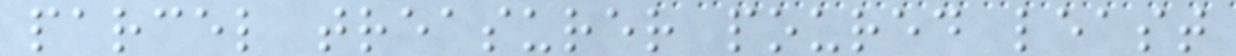parcel treasurer poured least
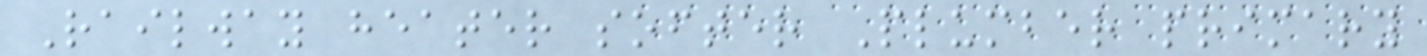Railway heater softer Plumber primary
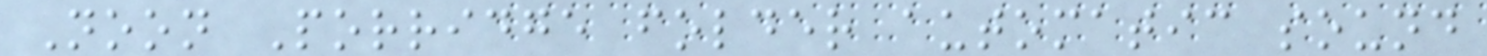Noon Porridge folder automatic sound
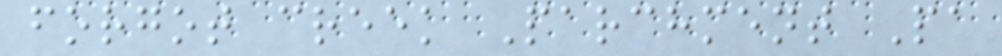forgot creek Parchment Pa
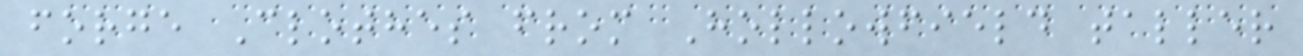forge Clothes from Hollowfield taller
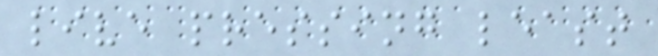live pressing least
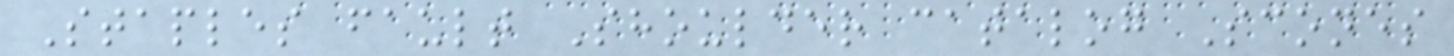Staples fault Shoulder catalog Scones
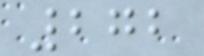272
